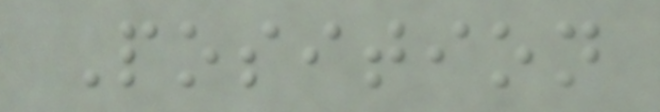Position
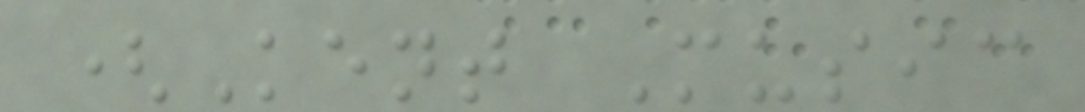(Kent Music
